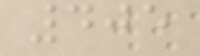405
